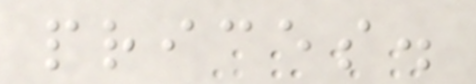prices.
